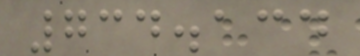734.134
